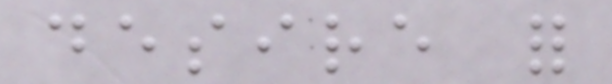desire for
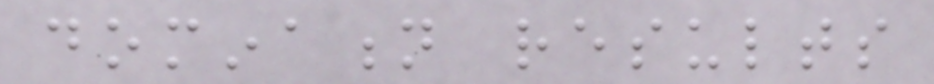domination results
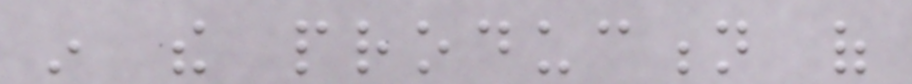in the production of
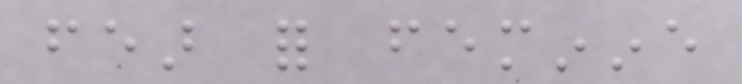fear for feminine
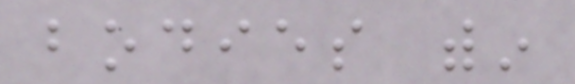bodies within
